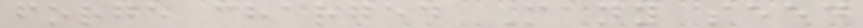forge charged Many seed
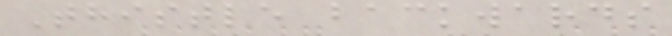Thistle backwards
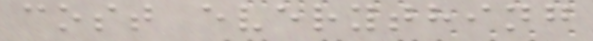cost everything
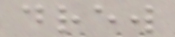drew
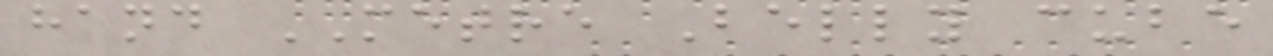hand METRE Belly cube
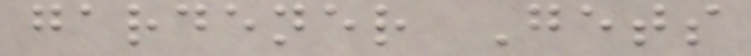gardener Gets
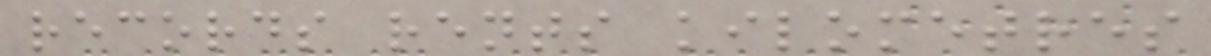records rents kilometres
